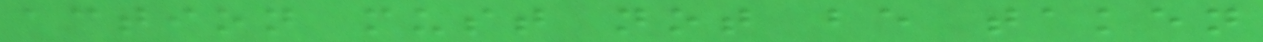action must not be taken
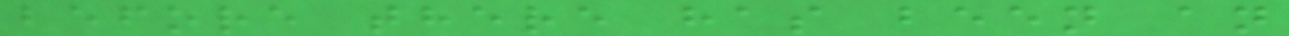before there has been an
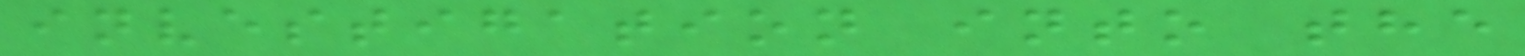investigation into the
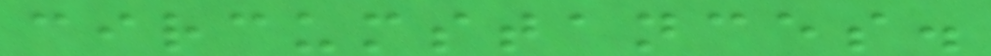circumstances.
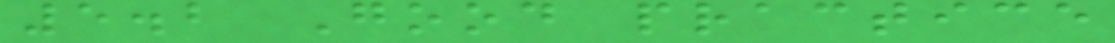5.2 Good practice
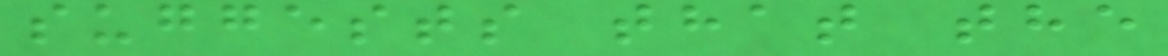suggests that the
